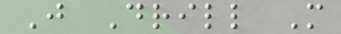Just Drill More
